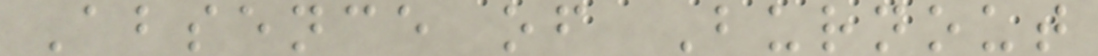Absence of Burnout
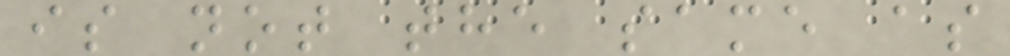is not the same as
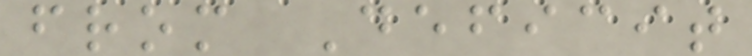from Deficit
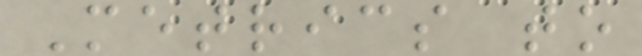Metrics to
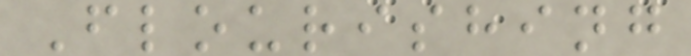Flourishing
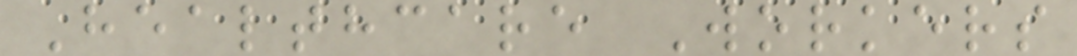Healthcare Workers
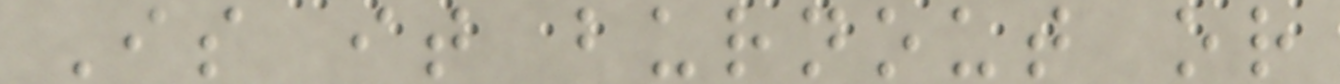Is it burnout or
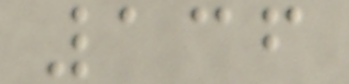136
